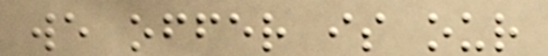we offer is our
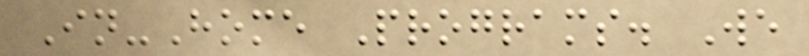In-Home Programs. We
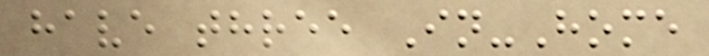have three In-Home
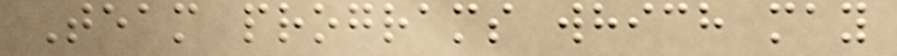Team programs which may
